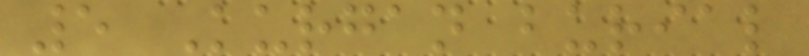5 Kurgan burial
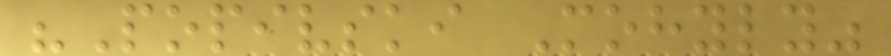"Popivski Mohyly"
